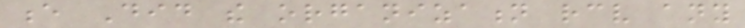e Did the organization receive any
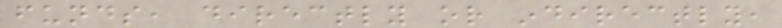funds, directly or indirectly,
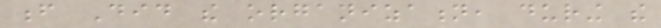f Did the organization, during the
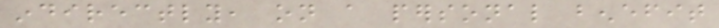indirectly, on a personal benefit
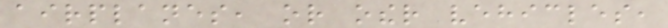airplanes, or other vehicles,
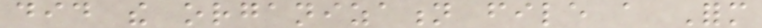did the organization file a Form
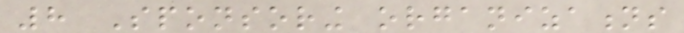8 Sponsoring organizations
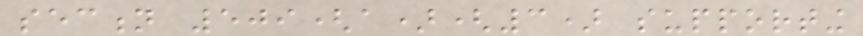section 509(a)(3) supporting
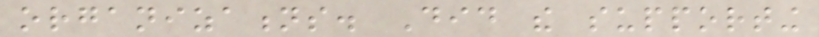organizations. Did the supporting
